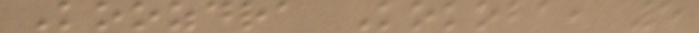Koozdra Kokoba, 5
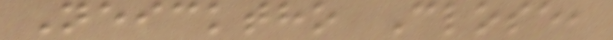Neicktho Close,
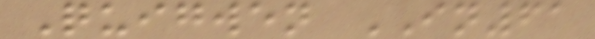Quigwen IN61
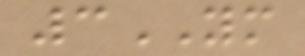3YM
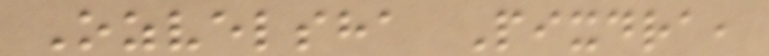Ozvelsha Pixdra,
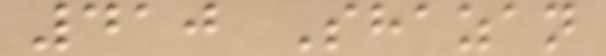410 Shazan
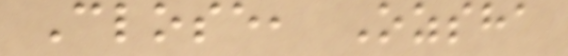Close, Ozsha
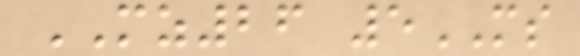MZ26 5MS
